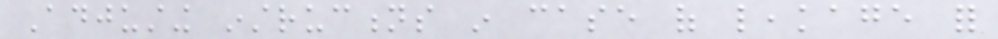Adjusting instructions in case of leakage for
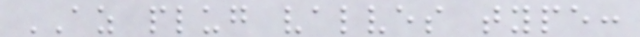AZ plug valves type:
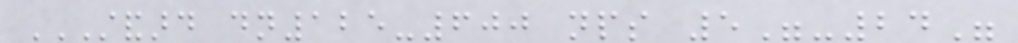STANDARD DN125-600 NPS 5"-24"
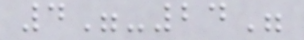4"-24"
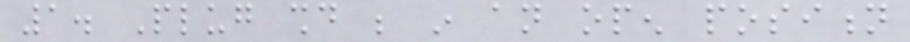1. Plug should be in an open position
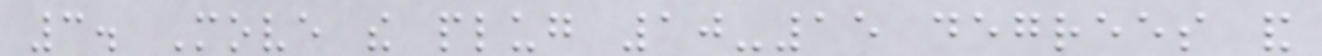3. Move the plug 10-15 degrees and
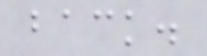back.
